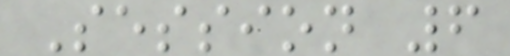Session 6
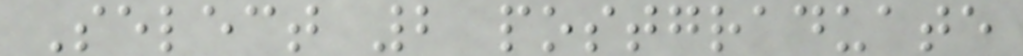Select 2 postgraduate
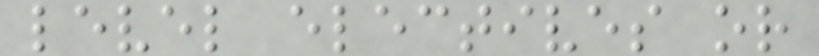level electives or
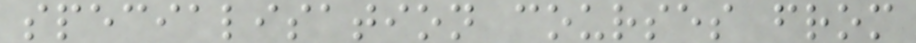specialisation courses from
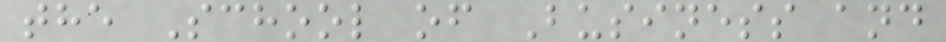the School of Business and
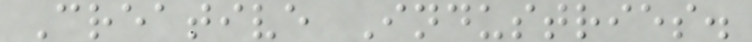Creative Industries.
